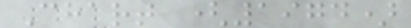Chart (1974)
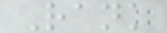Rank
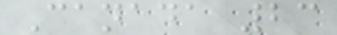Canada 23
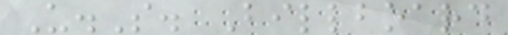U.S. Billboard
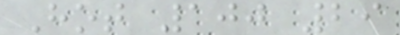Hot 100 29
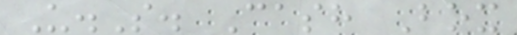U.S. Cash Box
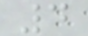4
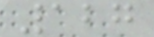127
